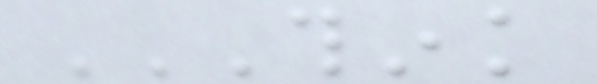THINK
